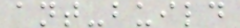ant-build
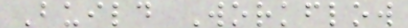Build Workflow
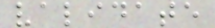validate
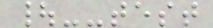|--test
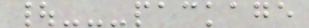|---package
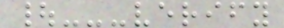|---verify
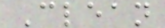Clean
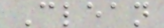Clean
